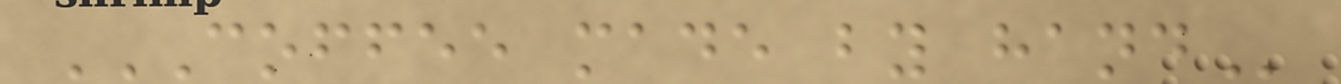COFFEE MADE BY HAND
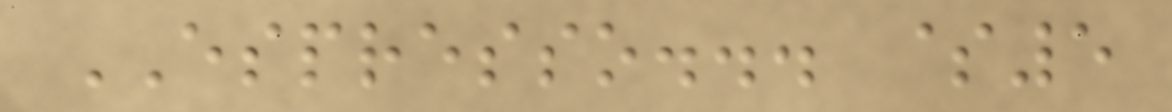ESPRESSO... $5
